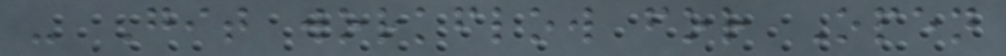- Git workflow for Open
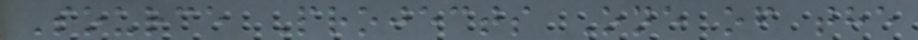Source Projects One of the
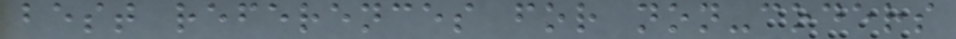best references for non-coders
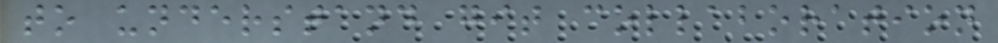to understand git collaboration
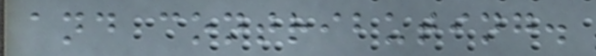and contributing.
